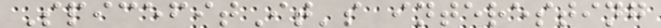SpicefitIt's interesting
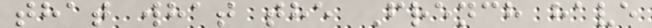that what the French have
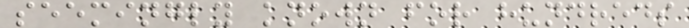seemingly known for hundreds
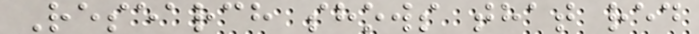Research shows that red
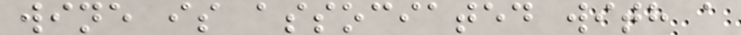wine is associated with a
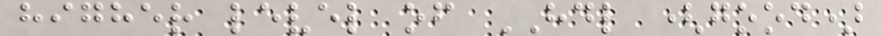higher level of HDL (good)
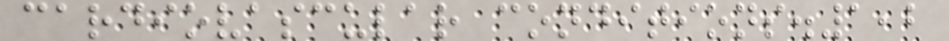cardiovascular conditions.1,2
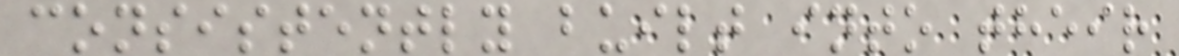consistently built into their
